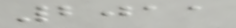2011
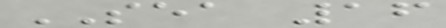SEA 16
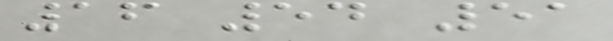16 54 51
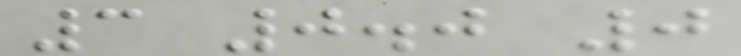3 0.0 0
